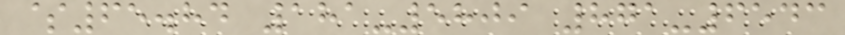$65.84 181-5809 871-6543
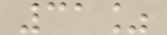31%
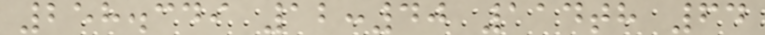258.349 12:40 114th 64
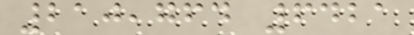210,764 6421
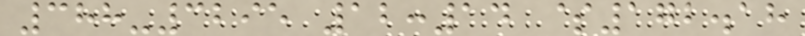388-3295 12:14 $172.18
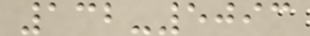132-5093
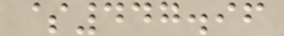$447.96
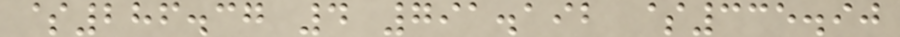$286.37 4 791.192 $335.90
